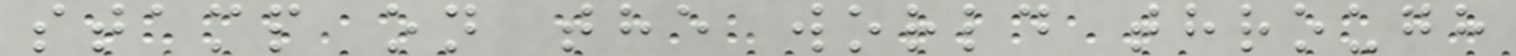stamp on the world through
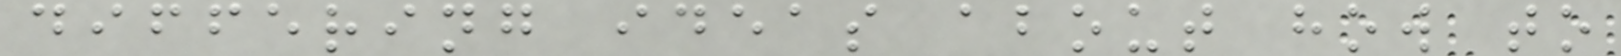differing ideas about how to
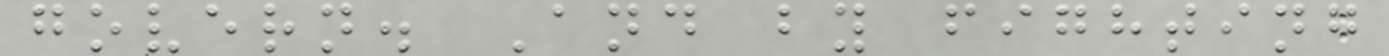govern. And by fighting
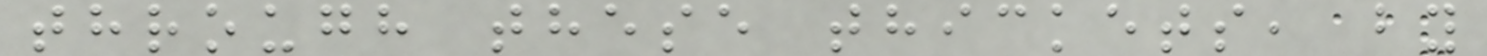through these thickets, by
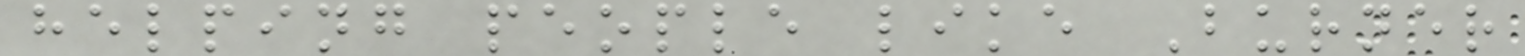helping people like Burner
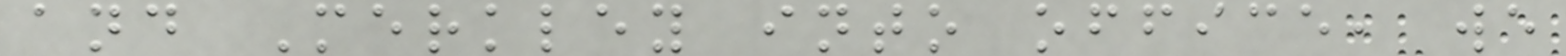and Merkley into office, we
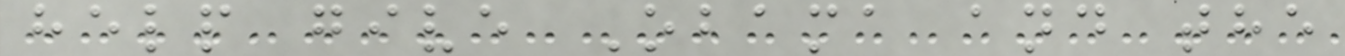help give Obama and the
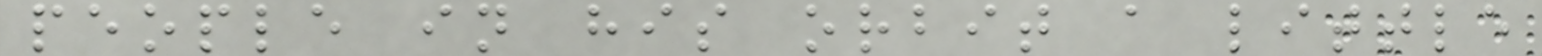people in his orbit a little
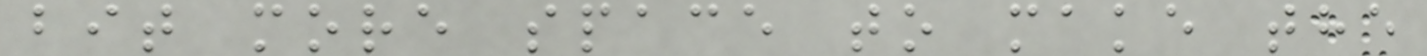bit more space to make the
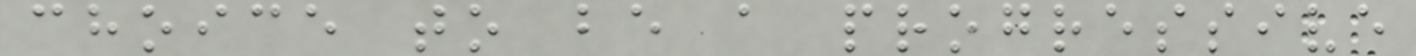choice to be a progressive
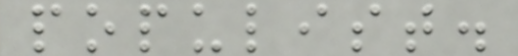populist.
